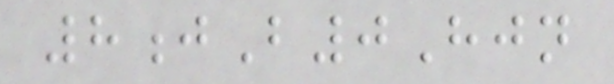8jB0Hjn
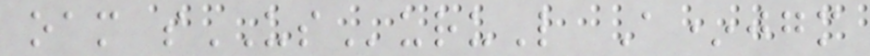oam sUSuruL A*jgm
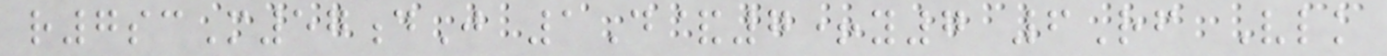r7scM57dJ 1D&7+y7 6Rf Vlk
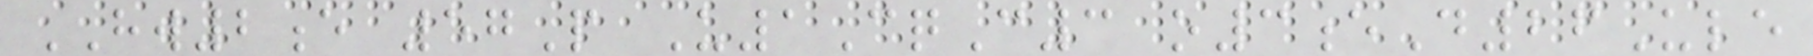HW2e 57P U1CqC3 o3eD26Ule
